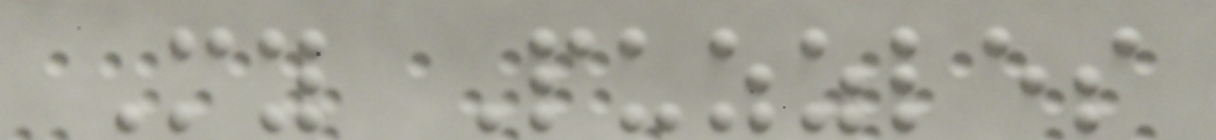My Puzzles
